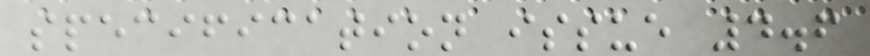specification issue 4.6
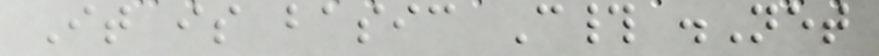It is basic C# .Net
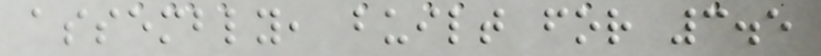assembly, built for 3.5
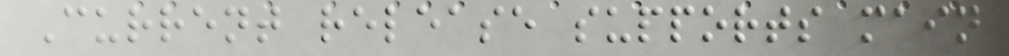Current release supports main
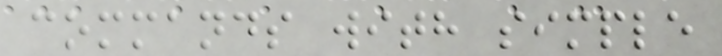commands with simple
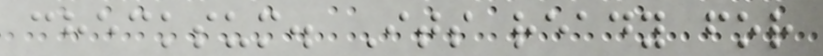checksum. Its ready for
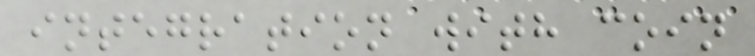integration with coin
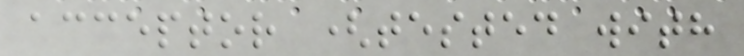acceptor (tested with
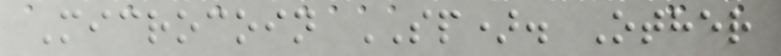Microcoin SP). Other
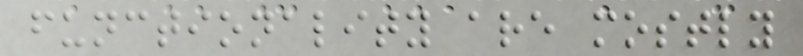functionality are mostly
